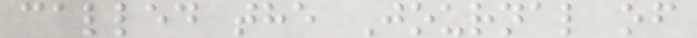called the Journal of
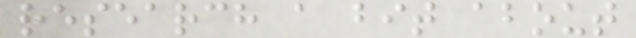research a bit about
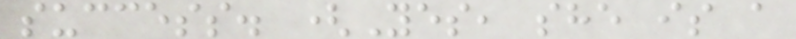success. (Yes, she is a
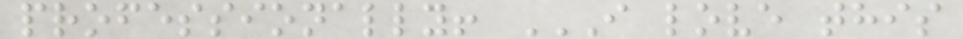professionally! I LOVE THIS
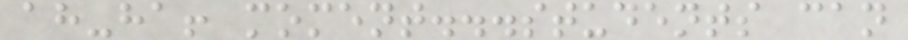ah-ha! moment...students can
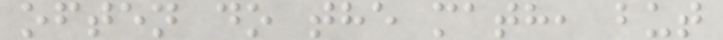often do the math, but
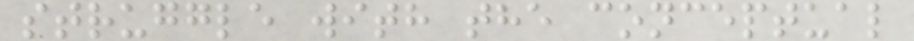struggle with the conceptual
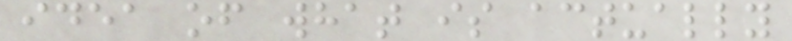idea of what is actually
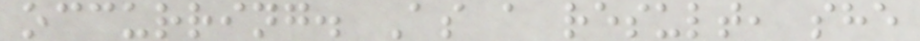occurring. As a result, she
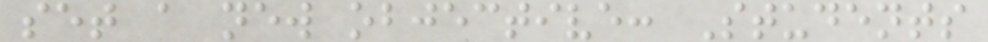set a new objective: Students
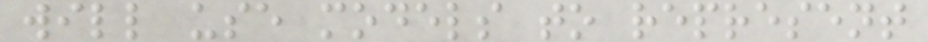will use models to represent
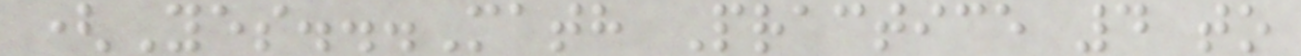(Yes...Math Practice 4 to
